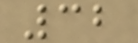32
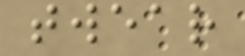twear
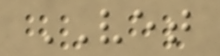VET
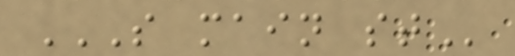S MAIN ST
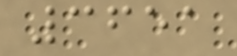3651
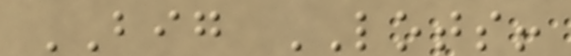BIG LOTS!
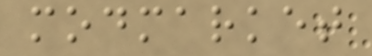modmarket
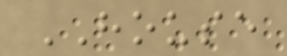HOUSE
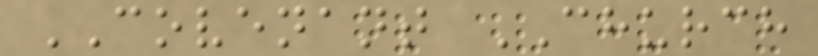COVENANT CHURCH
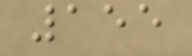155
